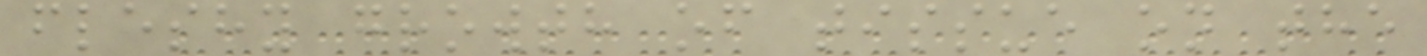fleshy growth of tissue on the
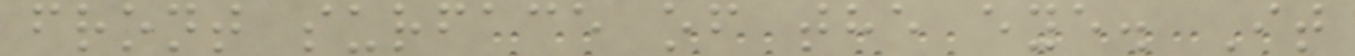front surface of the eye. It
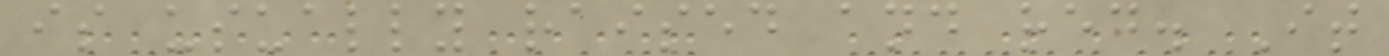is usually raised and red. It
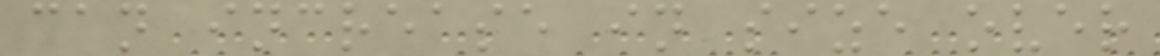can increase in size over
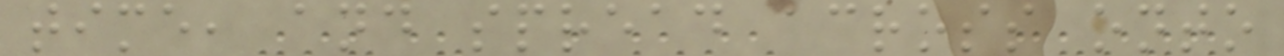time, and spread across onto
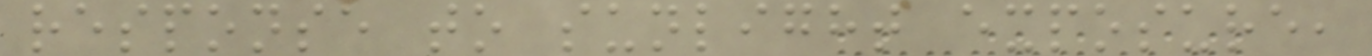response to sunlight exposure,
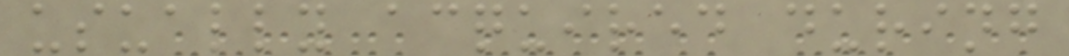usually acquired during
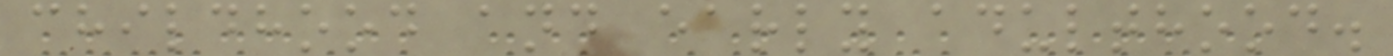childhood and early adulthood.
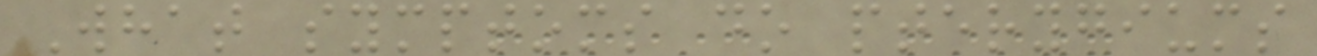What symptoms do pterygiums
